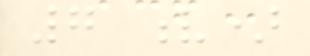7 v)
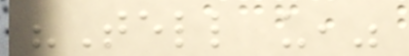"Tell us,"
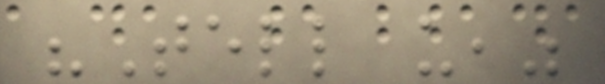"Tell us,"
